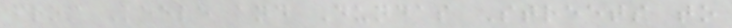from Keele and Dundas Streets to
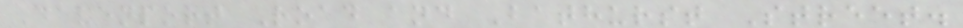Davenport Road and Bathurst Street.
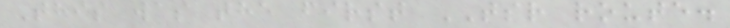This was the first TSR route.
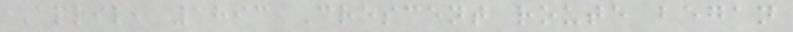April, 1893 Crescent route began
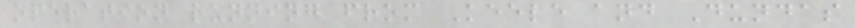operation running from Keele and Dundas
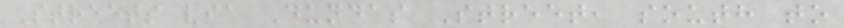Streets via Dundas Street, south to
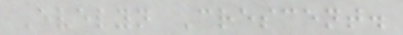Evelyn Crescent.
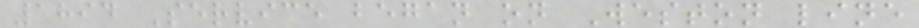1894 Service began on Weston line
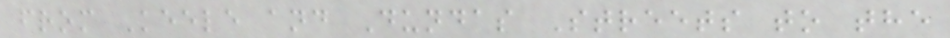from Keele and Dundas Streets to the
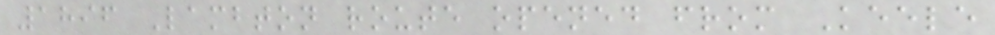1896 Lambton route opened from Keele
